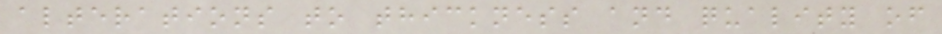alterations to thickness and quality of
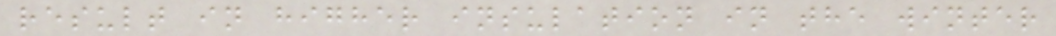result in higher insulation in the winter
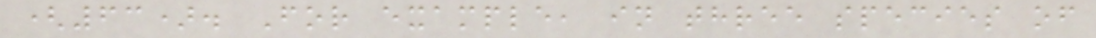(63). For example, in three species of
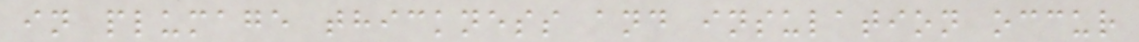in plumage thickness and insulation occur
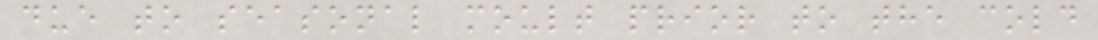due to seasonal moult prior to the cold
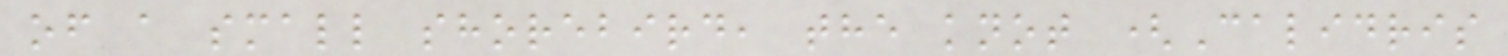of a small shorebird, the knot (Calidris
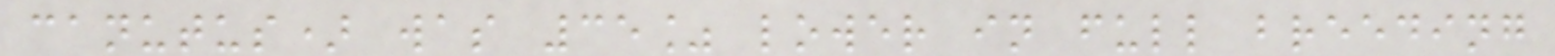canutus) was 35% lower in full breeding
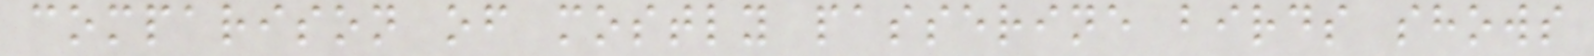comparison of mostly passerine birds shows
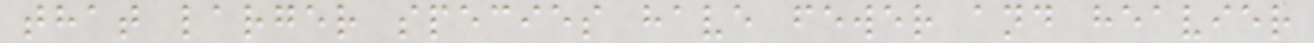that larger species have fewer and heavier
